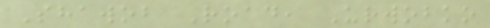Shawob Road, Urwobko
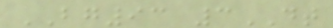BG93 3DT
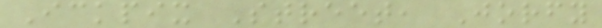Ickpix Street, Jorfy
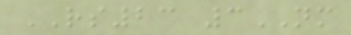RS23 3NM
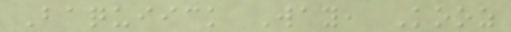Baquiick Way, Kooz
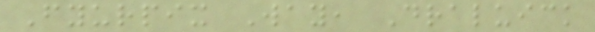Fyurpix Way, Draluick
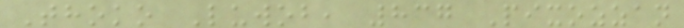Thoko Luwob, 837 Pixozzan
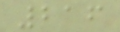216
